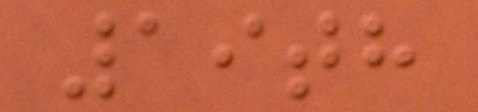19th
